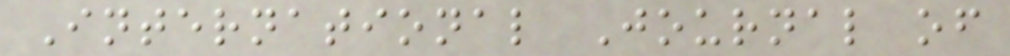International Journal of
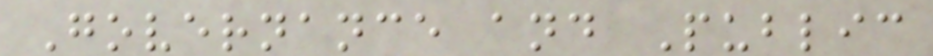Governance and Public
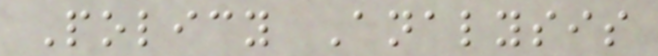Policy Analysis
